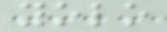yolo
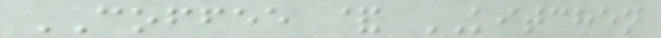COFFEE & KITCHEN
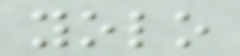yolo
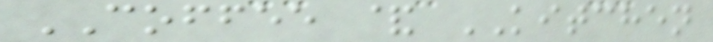COFFEE & KITCHEN
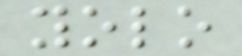yolo
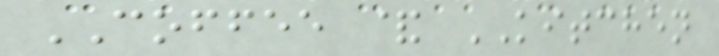COFFEE & KITCHEN
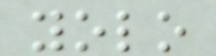yolo
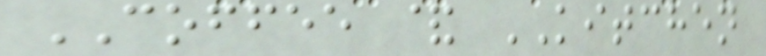COFFEE & KITCHEN
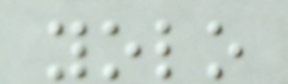yolo
